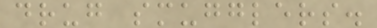drug smugglers.
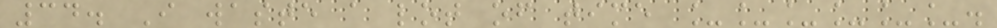34. I waste a lot of time ______.
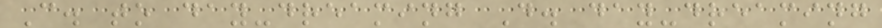C. to day-dreaming D. day-dreaming
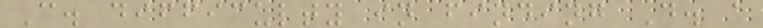C. difficulty in finding D. a
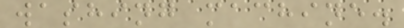washing machine.
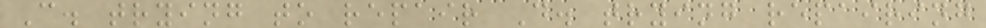C. trying to repair D. trying repairing
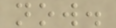now.
